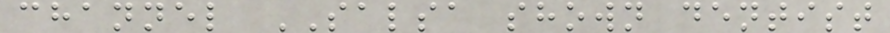channel SALSA shown dentist
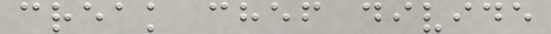creak chef divide
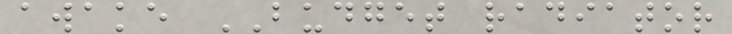awake BUDGET radiator
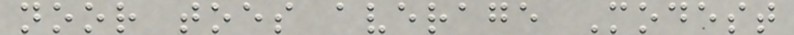noor toes average Modest
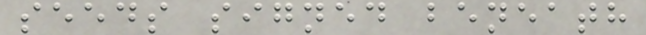seeds signed beneath
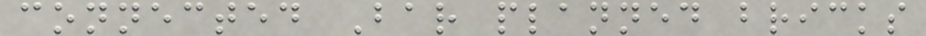connected Bar planned bricks
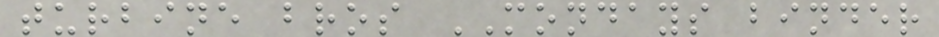turbine bros MONDAYS binder
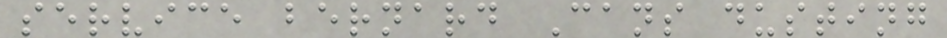service bernard Cans dusting
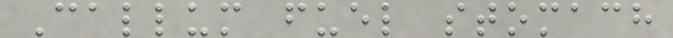Callum fuel stomach
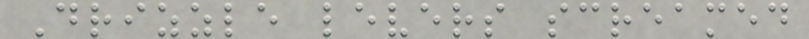Drizzle levers screamed
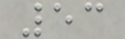53
